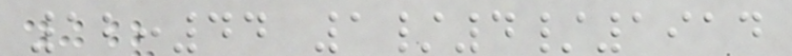12:44 1/4/1914
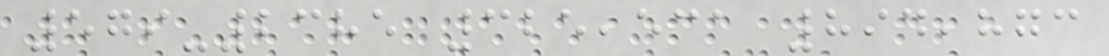579-2385 325,531 894,873
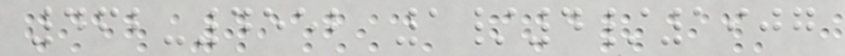462-4552 1/4/1907
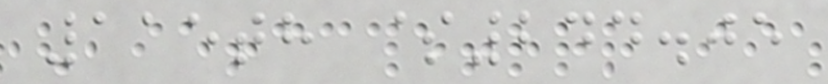115th $244.05
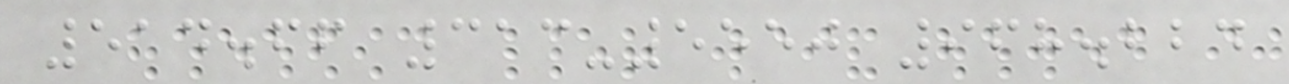514.66 313-5550 968.224
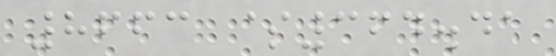8663 $364.41
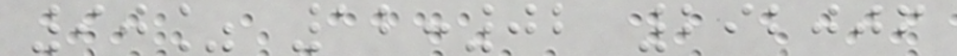90% 12:02 292006
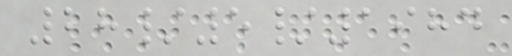28/5/1984
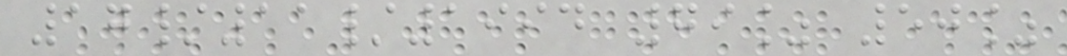17/11/1994 79% 50%
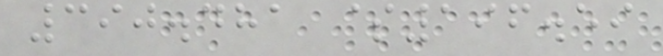390.481 $196.59
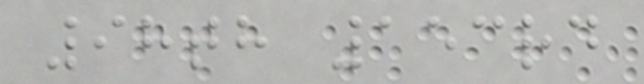98th 153rd
